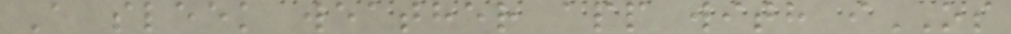A sleek weather app with iOS
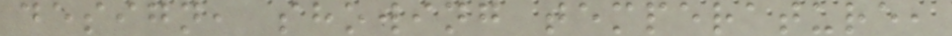design, showing temperature,
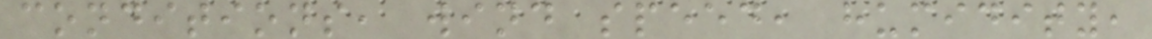conditions, wind speed, humidity,
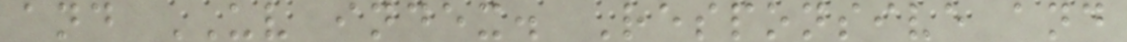and UV index. Responsive and
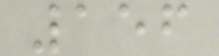156
